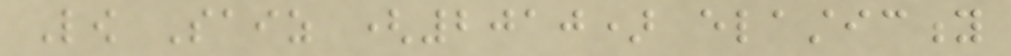Low Saiz (2010) elasticity
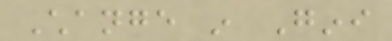Change in Gini
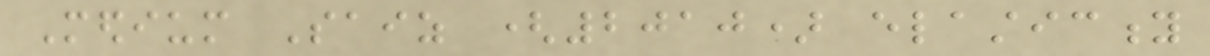Medium Saiz (2010) elasticity
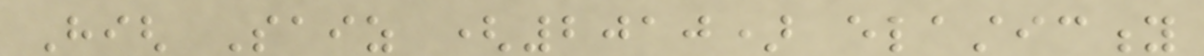High Saiz (2010) elasticity
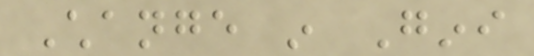Change in Gini
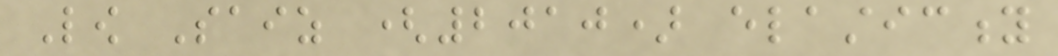Low Saiz (2010) elasticity
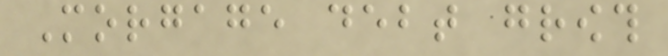Morgage debt growth
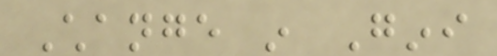Change in Gini
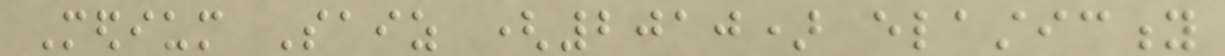Medium Saiz (2010) elasticity
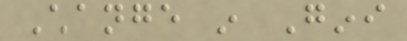Change in Gini
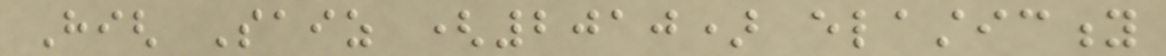High Saiz (2010) elasticity
